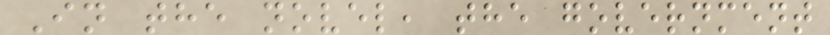In the novel, the government
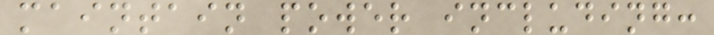maintain power including:
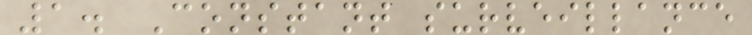1. Constant surveillance
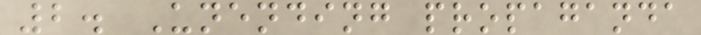2. Unending propaganda
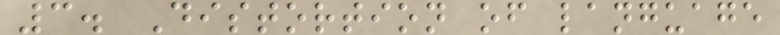3. Distortion of language
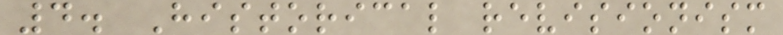4. Historical revisionism
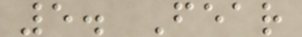5. Fear
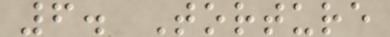6. Torture
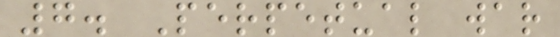7. Perpetual war
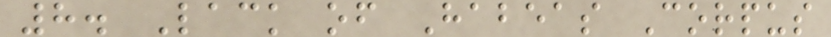8. Lack of Habeas Corpus
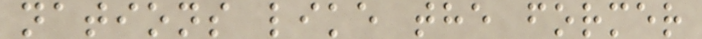nations like the former
